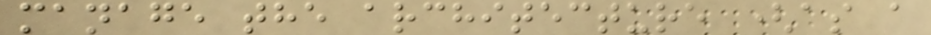manage the architecture (as a
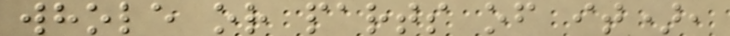whole or parts of it),
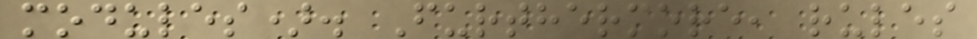modules). Furthermore, rules
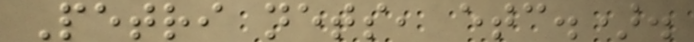Petri nets, etc.).
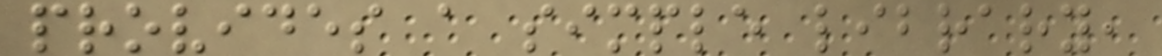provides a simple library,
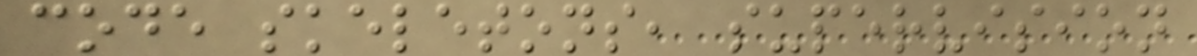code skeletons, supervision
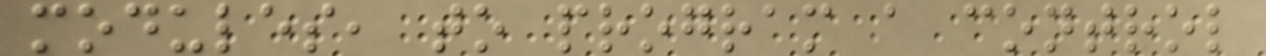modules, to program a control
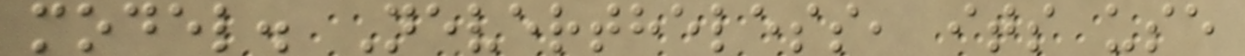model. Nevertheless, its use
